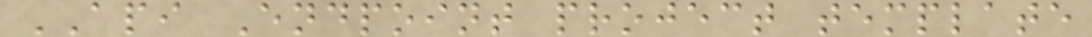API Endpoint project template
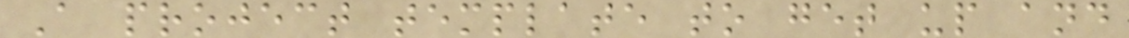A project template to get up and
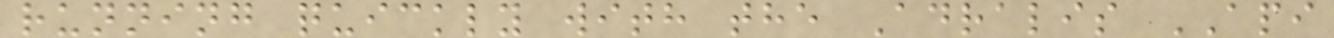running quickly with the Adralis API
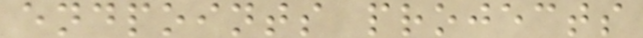endpoints projects
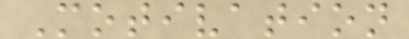Motivation
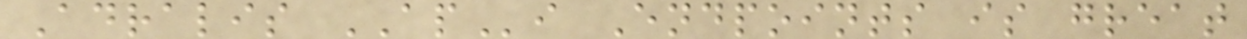Adralis APi Endpoints is great
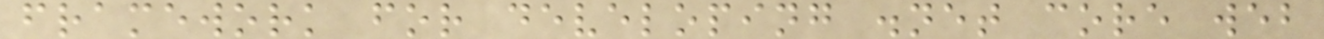framework for developing .net core web
